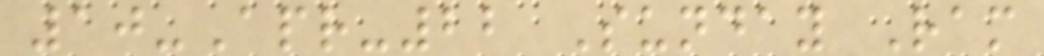10-Apr-22 Sunday Ram
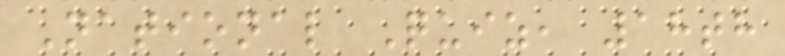National Quiz, 18th
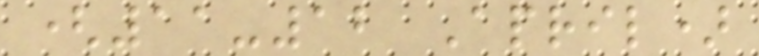(11-12 April)
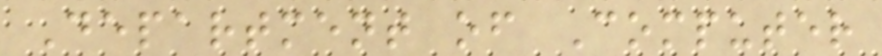Department of Computer
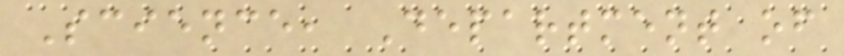Science, Department of
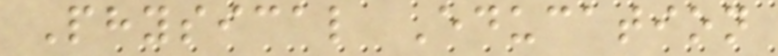Physical Education
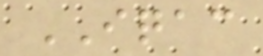IQAC
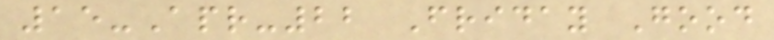15-Apr-22 Friday Good
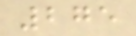275
